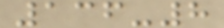136-8
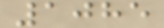1085
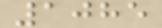1085
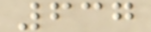637
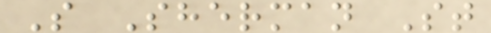S Sherman St
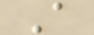A
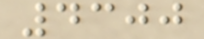4300
